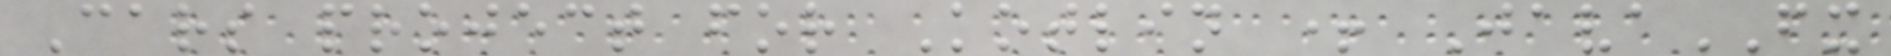Cars project for Kotlin + JavaFX
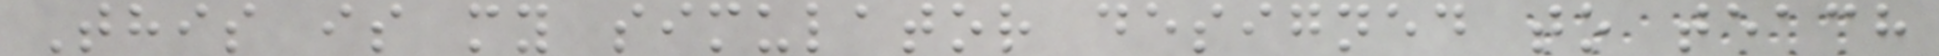This is my simulator designed to teach
